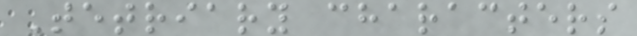Tetriary characters
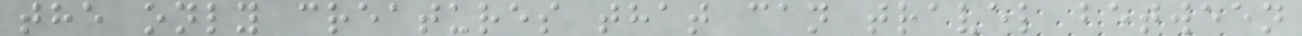the only creatures that can travel between
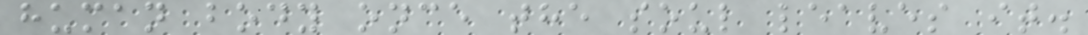human body once the soul leaves it.
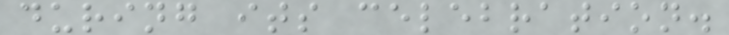during its celebration.
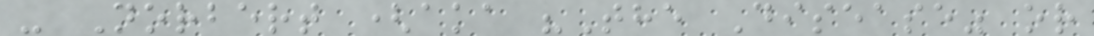- Norbert (aka "The Disease" or
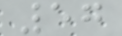57
